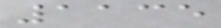1135
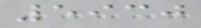5930
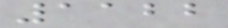1122
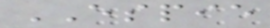ESPIE
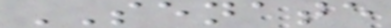SENATE
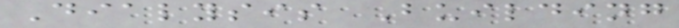Dialysis Building
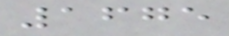1675
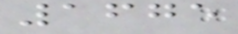1675
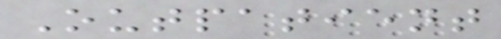Outpatient
